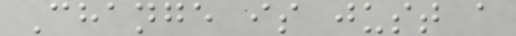Change is just a
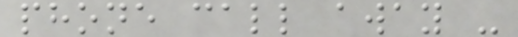phone call away -
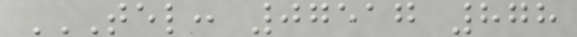TEL: 07517 878
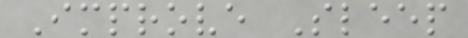Improve Sleep
